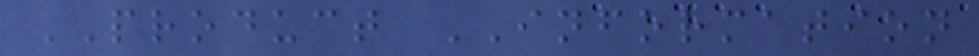PRODUCT INFORMATION
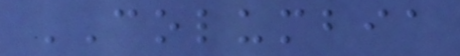COLUMBIA
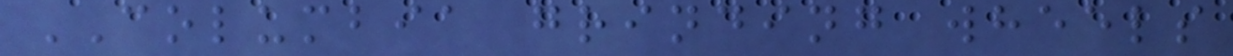COLUMBIA grinding wheels
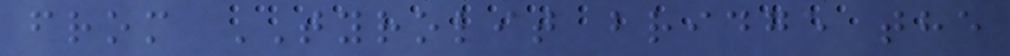from TYROLIT bridge the
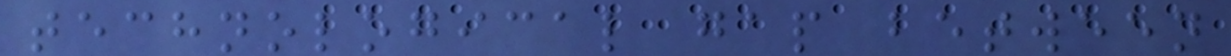technological gap between
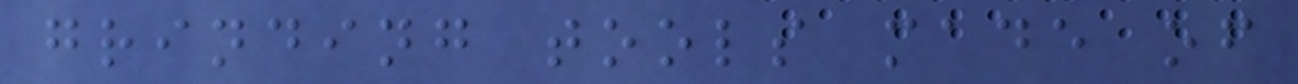grinding tools made of
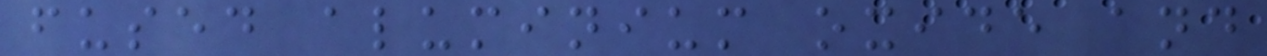fused aluminium oxide and
